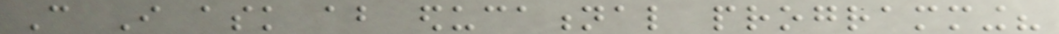Can I ask about educational programming?
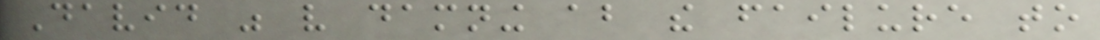David was very damning about the failure to
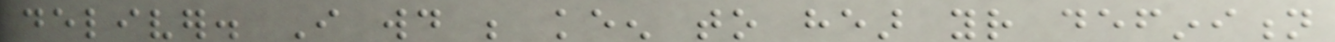deliver. I would be keen to hear your definition
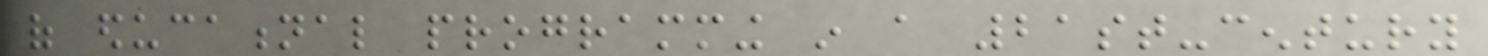of educational programming in a 21st-century
